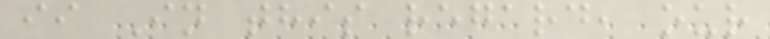ii In this regard, our
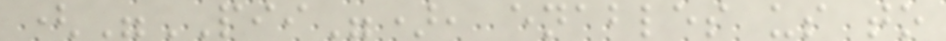("PII"), enables us to
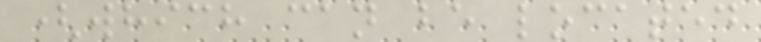(which can be located
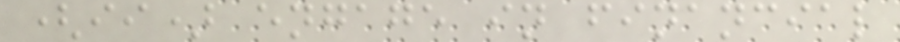(ii) engage in financial
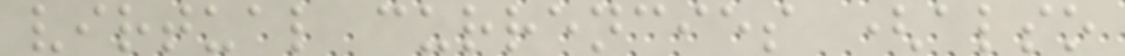virtual currencies (also
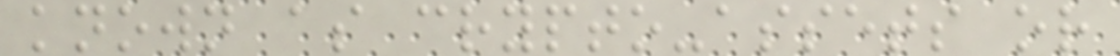known as crypto-assets or
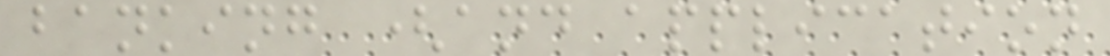banking (and application
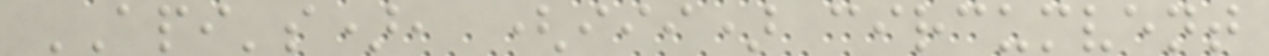API's), (iii) circumvent
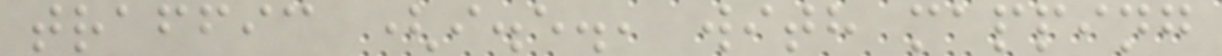traffic (i.e., with mapping
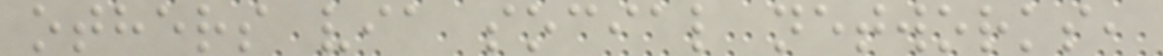others via social networks,
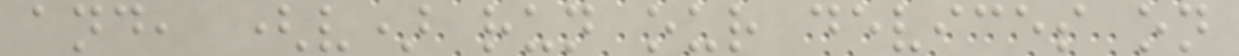and, (v) run our devices on
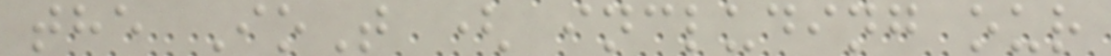the IoT ( including our
